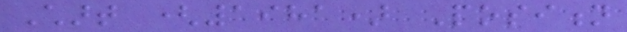Chart (1981) Position
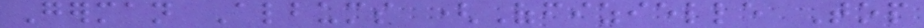German Albums (Offizielle Top
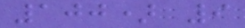100) 9
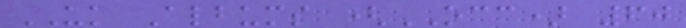UK Albums (OCC) 60
